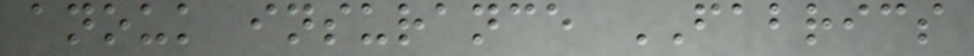anouk insurance FABRICS
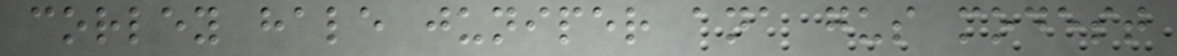corley hale juniper ana gus modest
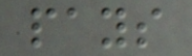pays
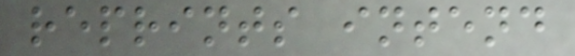reprints intend
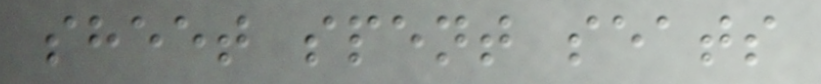sheet spent seats
